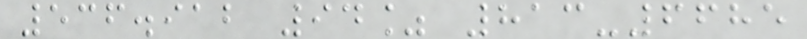536.912 94% 813-6685
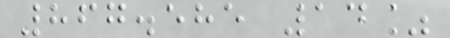867.585 14%
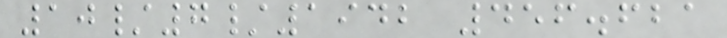10/7/1942 456.621
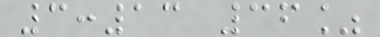3:13 36%
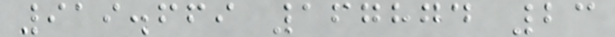919.669 167874 23
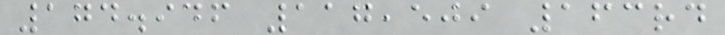174.946 117,509 163rd
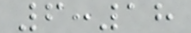6:18
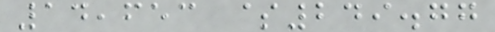14,653 $249.77
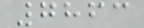7863
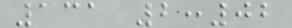131 2:02
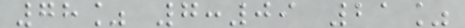78% 7:09 21%
